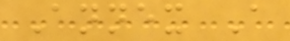Annex A
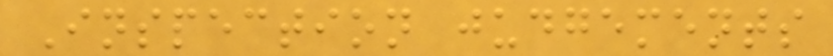Inspection judgements
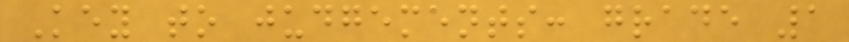Key to judgements: grade 1
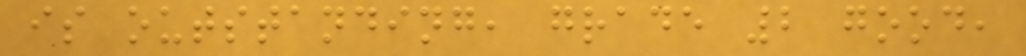is outstanding, grade 2 good,
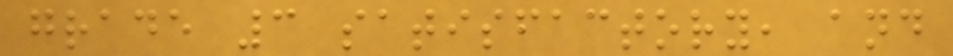grade 3 satisfactory, and
